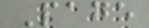Page
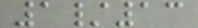1/13
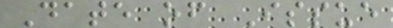Date of Issue
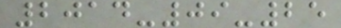2014-09-25
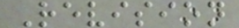Revision
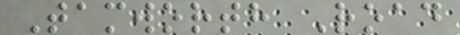Tamworth Road
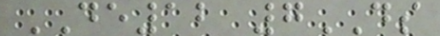DE12 7DS
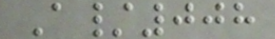A/008
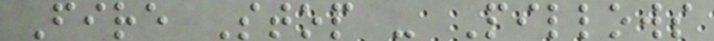Fire Stop - Pillows
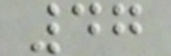47
